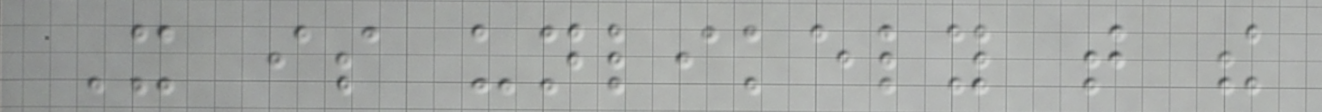It is unlikely that the
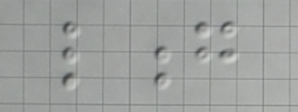long
